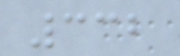332
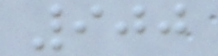900
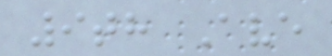9th Ave
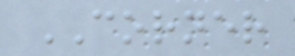CORNER
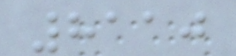8110
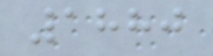1880
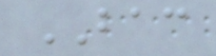BAC
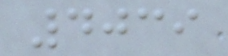4039
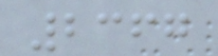2367
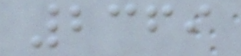2369
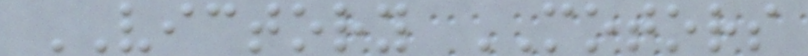VICTORY MOTORS
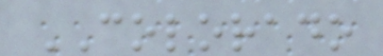COLORADO
